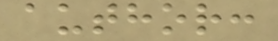author:
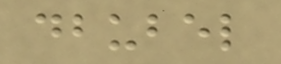dbubel
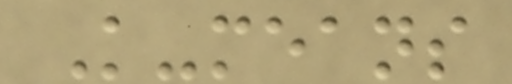K-means
